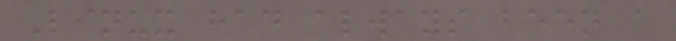Linux had always been a
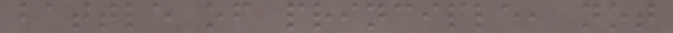battle of principle, not
